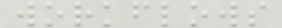workflows
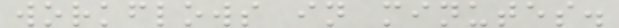workflows in minutes.
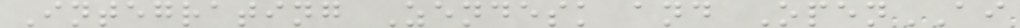Integrating Zendesk and OpenAI
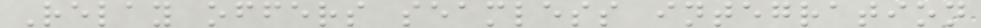Relay offers seamless integration
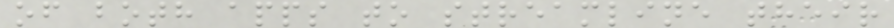of both apps to streamline their
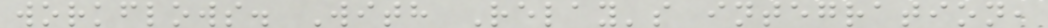workflows. With Relay's integration,
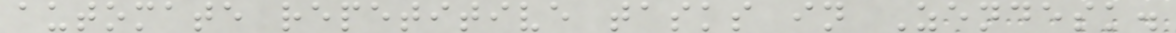automate repetitive tasks in Zendesk.
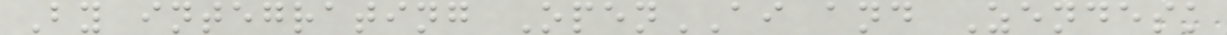By integrating OpenAI and Zendesk
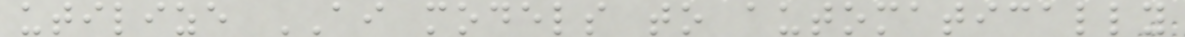utilize AI models to automatically
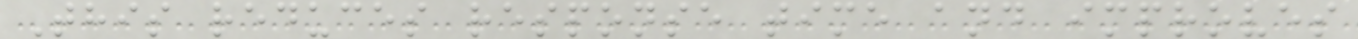This reduces response time and improves
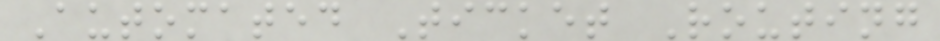Automated Ticket Routing
